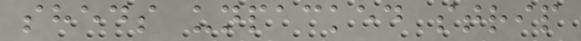sheds unpacked strip
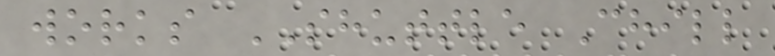works SHUTTLE Chill
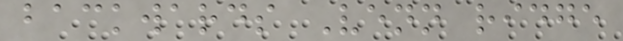backwards Venn ridge
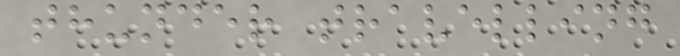thunder travelling
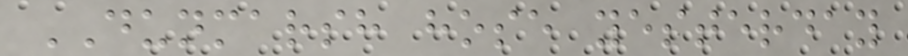DUNMARSH hose yesterday
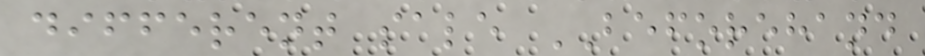different sale BEFOREHAND
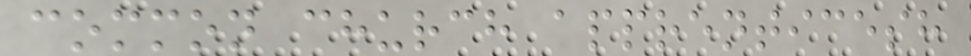common church apprenticesh
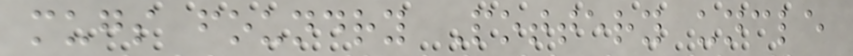mugs foundry Pottery uncle
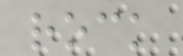rock
